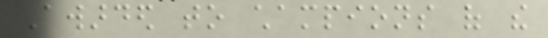Awarded to champions of the
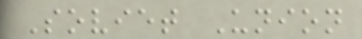Soviet Union
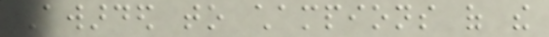Awarded to champions of the
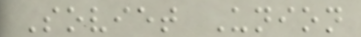Soviet Union
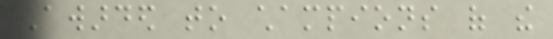Awarded to champions of the
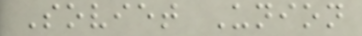Soviet Union
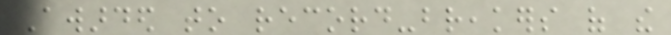Awarded to record-breakers of the
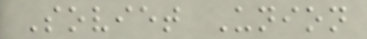Soviet Union
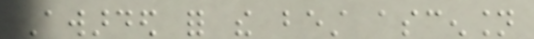Awarded for the best ascension
